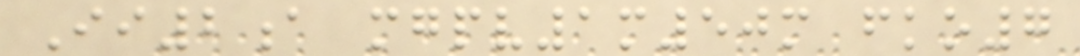Ii2a mgpv1m50m fko7
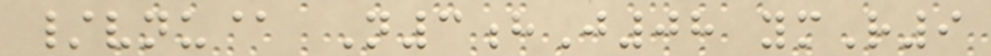/vnu@ N3hJ08 ymR9
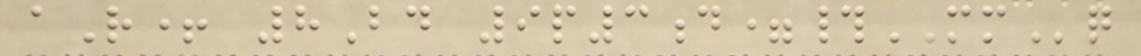aR+ 8Bd 9p3d=#MMq
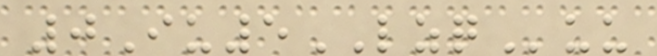0Iu5LZQuu
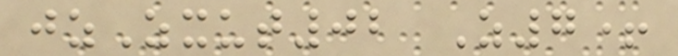jzZxut02 Z7+
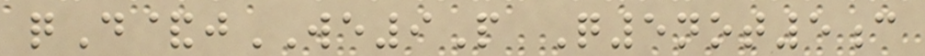qD&jWE9P Q5not5c
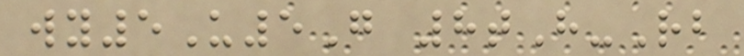wy5U5G 8tH-Rb
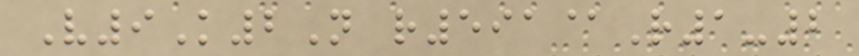V9K2N r591@R1-2
